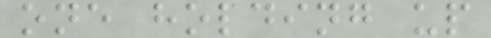one holding up
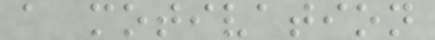a motivation
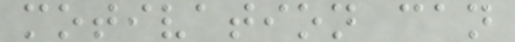motivation can
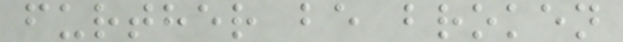further be broken
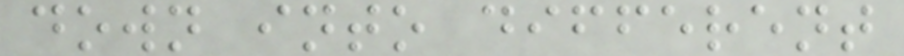down into different
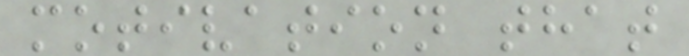motivation that
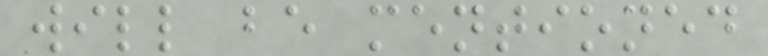will be mentioned
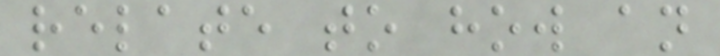relate to how an
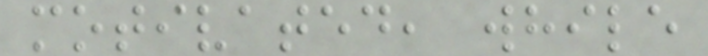motivated, while
